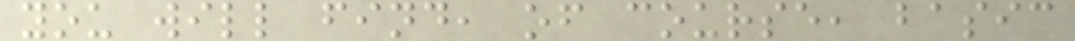you will find, of course, basic
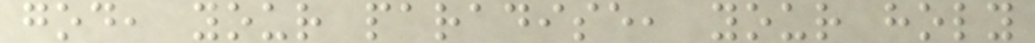god, your paradise, your holy
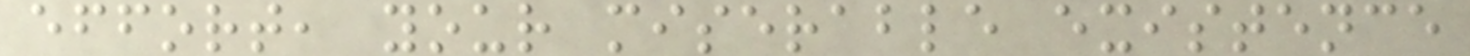effort, your miserable existence
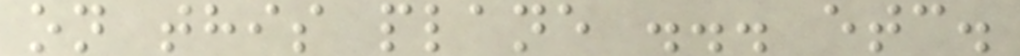on this plane ... etc.
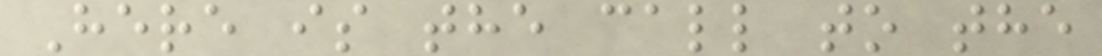Here is the call to the
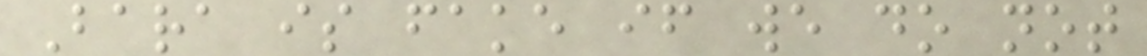Bara is fake if we do not
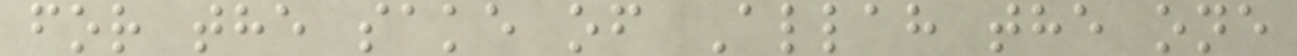for the sake of Allah the one
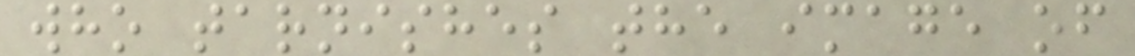who tarnishes the image of
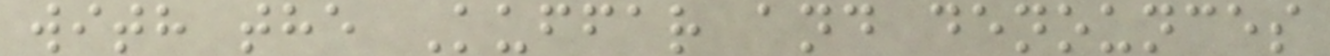with the Kuffar and denounces
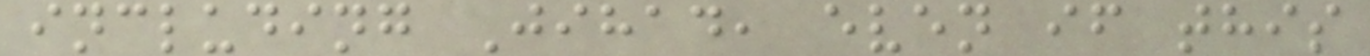including Jihad, even if this
